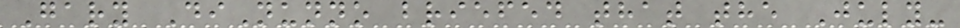Gary DiNunno briefed that the July-
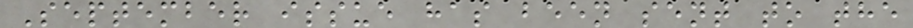September issue has been sent to the
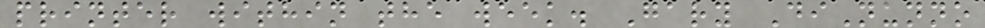printer within the week. Gary DiNunno
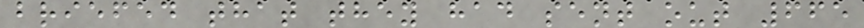briefed that they had sent out 665
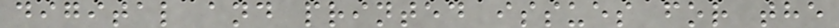digital and printed issues for the
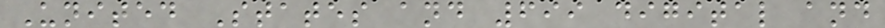United States and 699 digital and
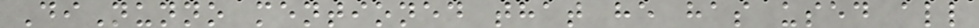DiNunno mentioned that he has used all
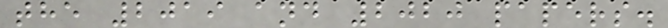the 2019 and 2020 papers.
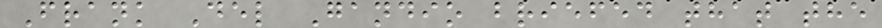Frank Del Gandio briefed that the
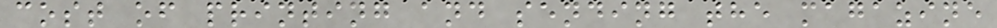cost of printing and sending the magazine
